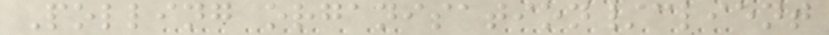Polling organisation/client
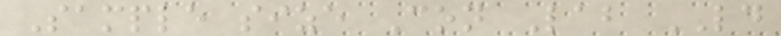Sample size Con Lab LD
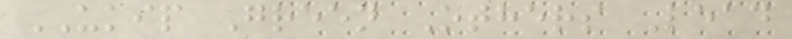UKIP Green Others Lead
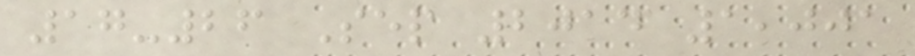17-26 Sep 2014 1,001
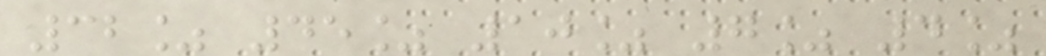32% 45% 10% 7% 4%
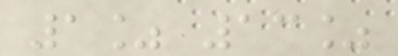1% 13%
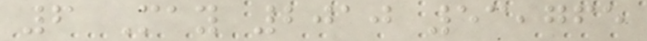6 May 2010 53,765
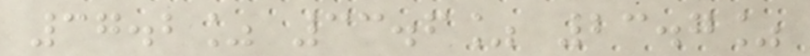37.2% 33.6% 23.7%
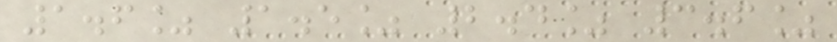1.6% 1.5% 2.4% 3.6%
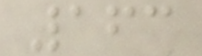163
